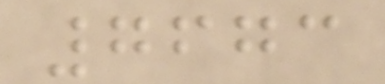7673
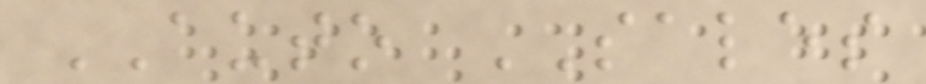AUTO SALES
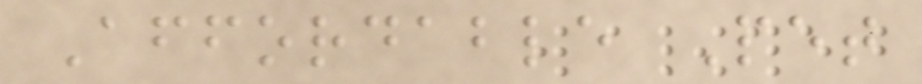Affordable Pet
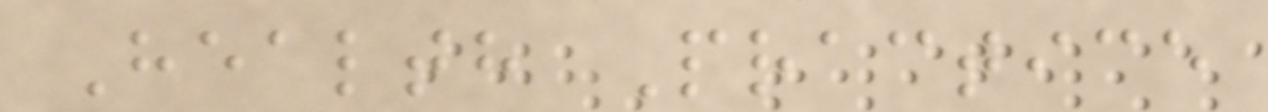Health Practice
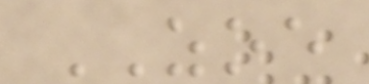ZOE
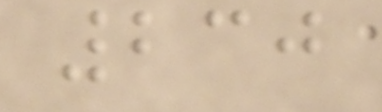230
